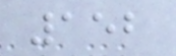152
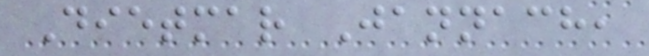Dietmar Jannach,
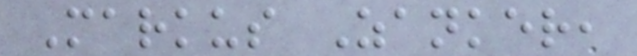Markus Zanker,
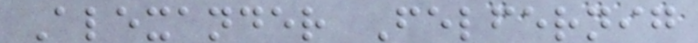Alexander Felfernig
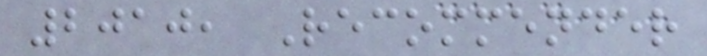2010, Recommender
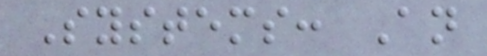Systems: An
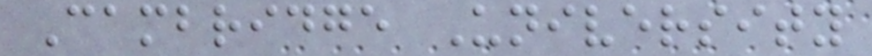Cambridge University
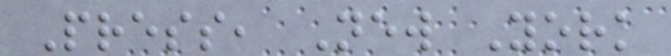Press, New York
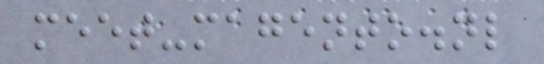meet-magento.nl
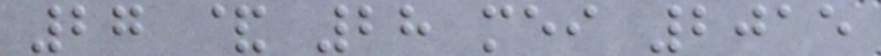27 & 28 mei 2015
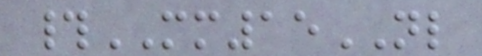#MM15NL
